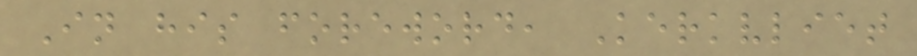In his foreword, Kerkvliet
